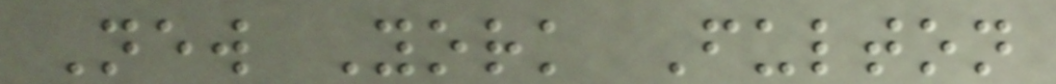New York Fulton
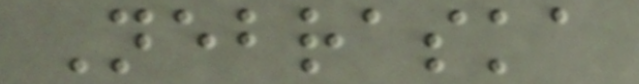Nebraska
